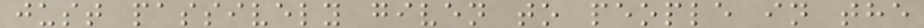just passively given to people in the
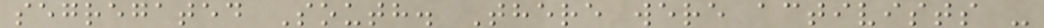segregated South. There were activists -
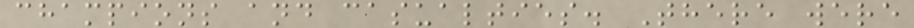champions and casualties. There were
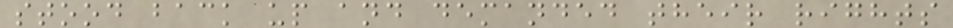stood back up and demanded their rights
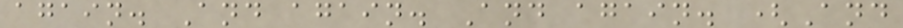again. And again. And again. (And
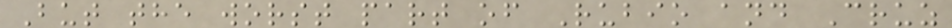But the worst part of Rubio and Cruz
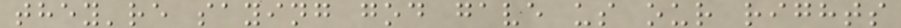they're saying god gave us our rights
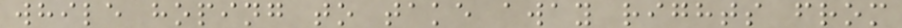while hoping to take away rights from
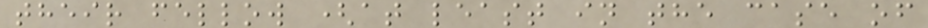their fellow (at least in the case of
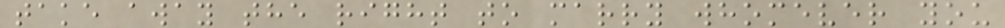take away the right to marry whomever you
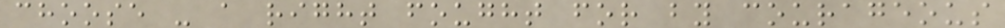choose - a right fought for by courageous
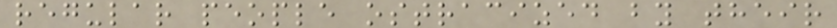regular people ostracized by their
